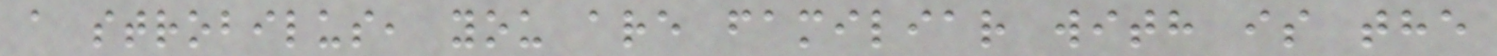a strobilus, you are familiar with is the
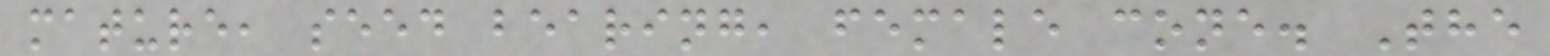mature, seed bearing, female cone. The
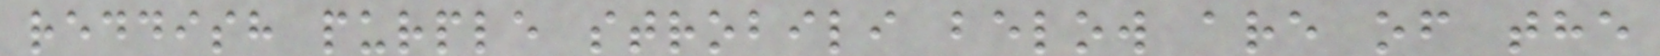reddish purple strobili below are of the
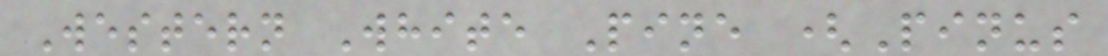Western White Pine (Pinus
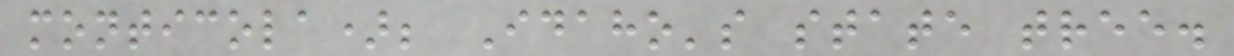monticola); Idaho's state tree.
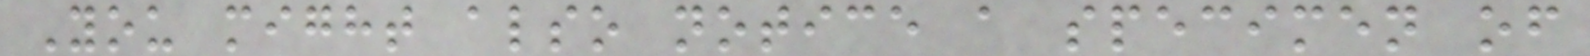You might also notice a specimen of
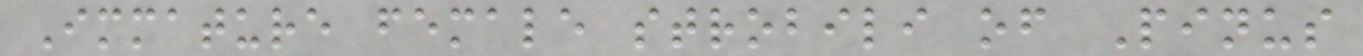Immature female strobili of Pinus
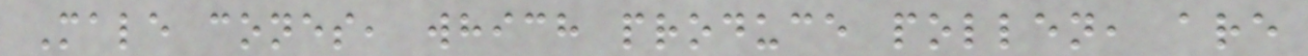Male cones, which produce pollen, are
